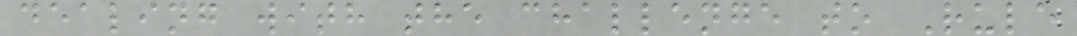dealing with the challenge to Rule
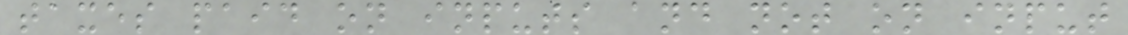taxes paid on inputs and not on input
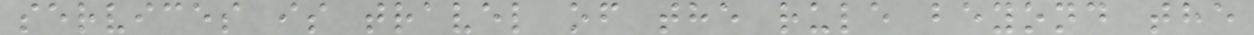services is travel of the rule beyond the
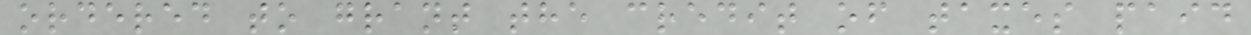ordered to grant the credit of taxes paid
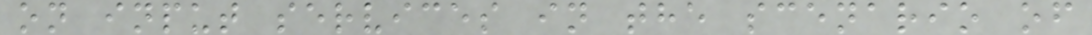on input services in the scenario of
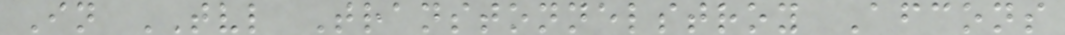In TVL Transtonnelstroy Afcons
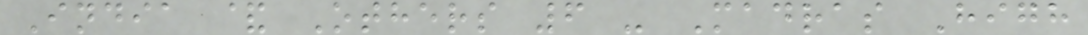India & Others 6 - Madras High
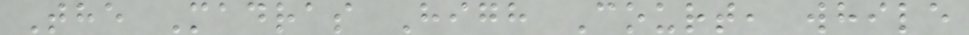The Madras High Court, while
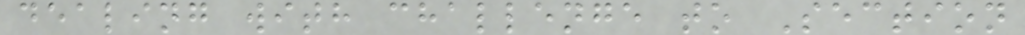dealing with challenge to Section
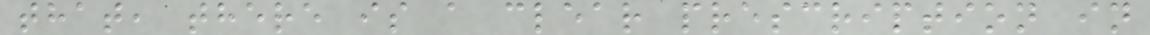that, there is a clear prescription in
